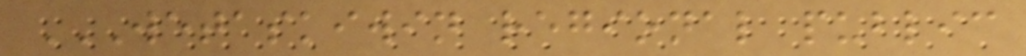WETASKIWIN REGIONAL PUBLIC
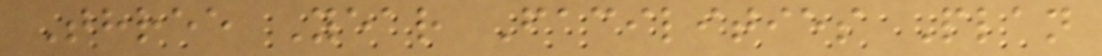Three Year Facilities Plan
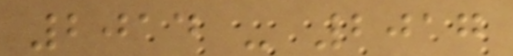2014 - 2017
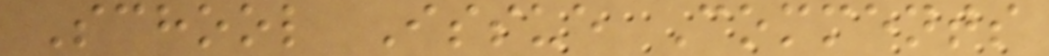School Issue Comments
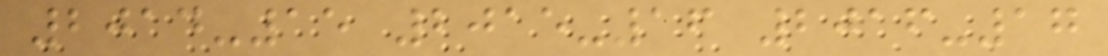2014-15 2015-16 2016-17
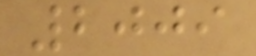2009
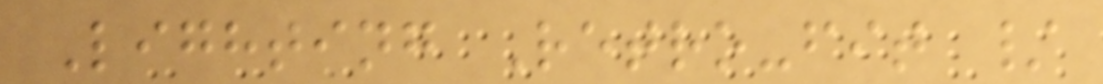Lighting Retro-fit /
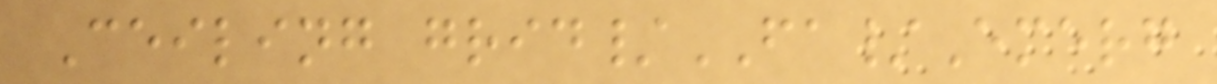Ceiling grid/FA/Emerg
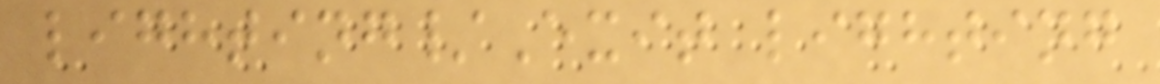lighting/Exit lighting
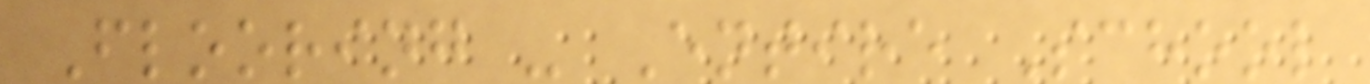Flooring - Entire School
